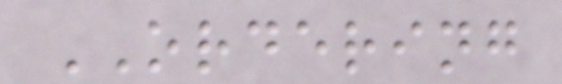ORDERING
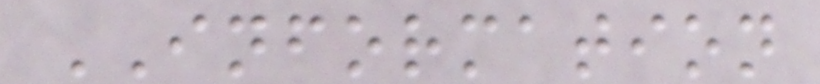INFORMATION
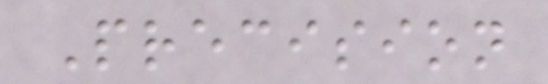Precision
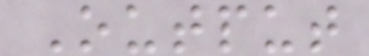Output
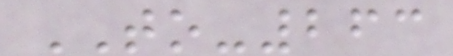TO-263
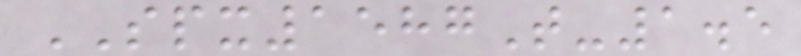SPX1587T-1.5
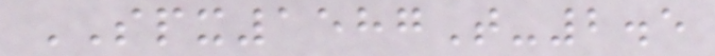SPX1587T-2.5
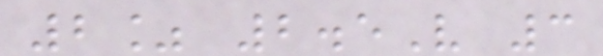2% 2.5V 3
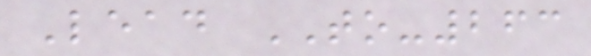Lead TO-263
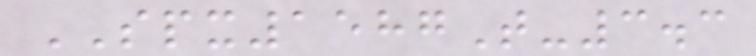SPX1587T-3.3
